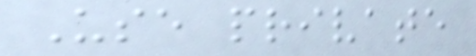Use private
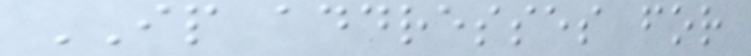IP addresses for
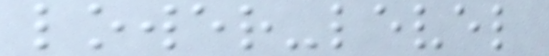lower-level
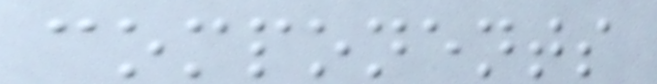components
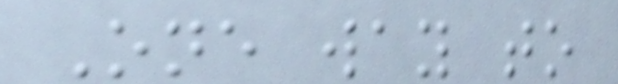One way to
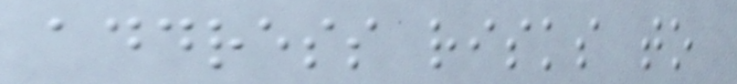address risks to
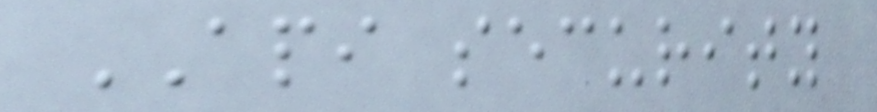API security
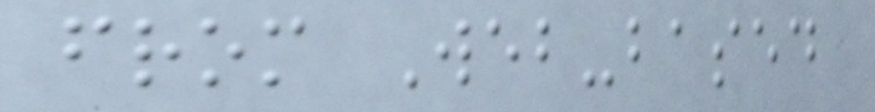from Web-based
